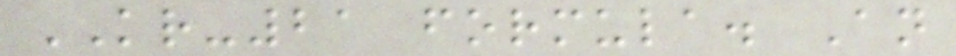KR-21 formula. An
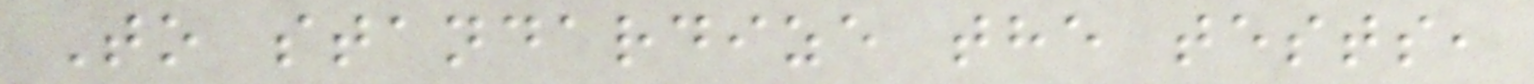To standardize the tests,
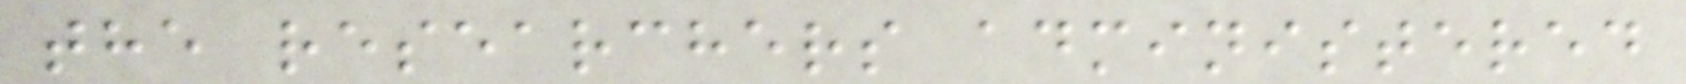the researchers administered
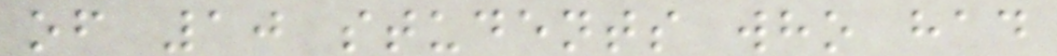of 10 students who had
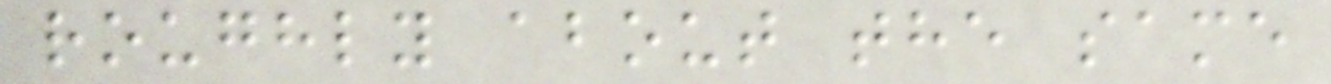roughly about the same
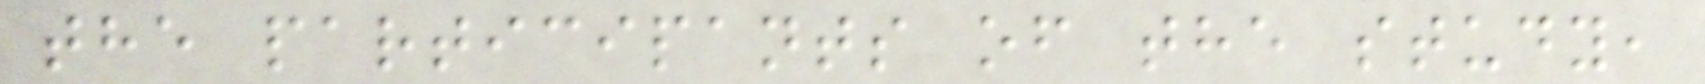the participants of the study,
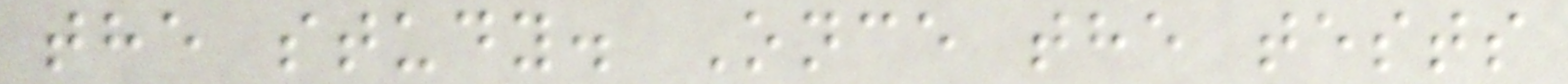the study. Once the tests
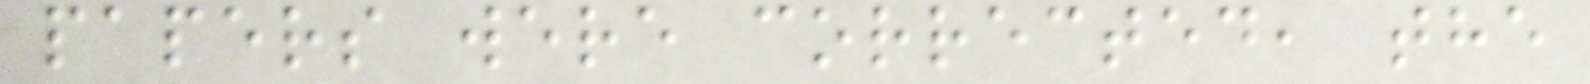papers were corrected, the
